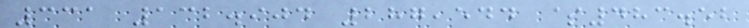331 132.904 287,544 $483.52
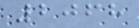2068
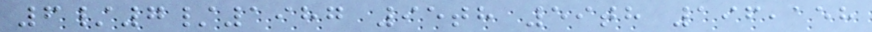6/7/1987 95th 59th 196,158
